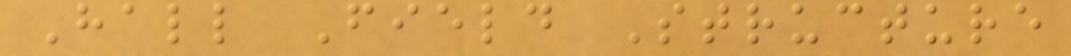Hall Field Structure
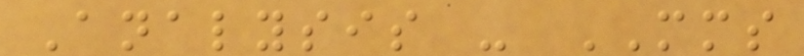Analysis - MMS
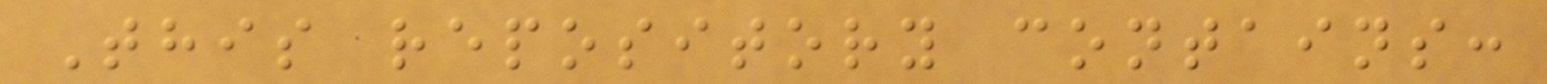This repository contains:
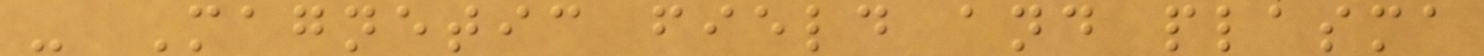- Magnetic field and plasma
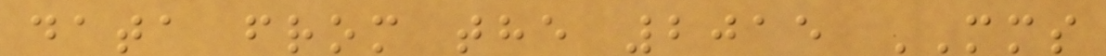data from the 2015 MMS
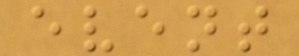event
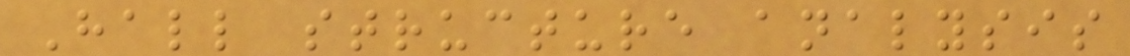Hall structure analysis
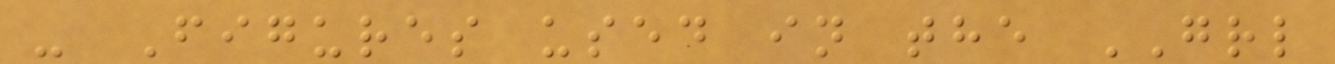- Figures used in the GRL
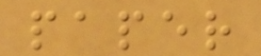paper
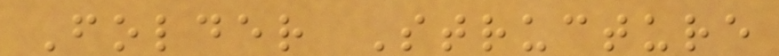Folder Structure
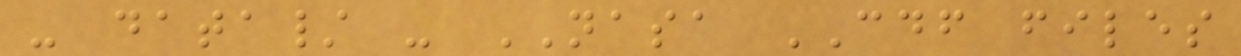- data/ - NASA CDF files
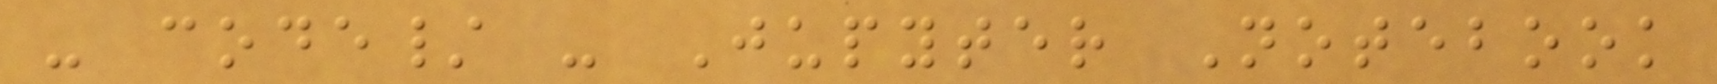- code/ - Jupyter Notebook
